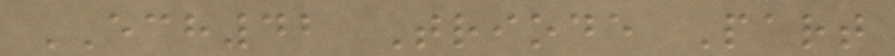ECH42 Triode Part
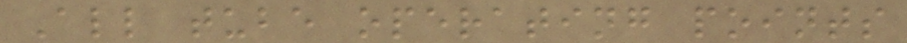All tube operating points
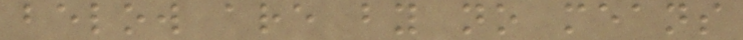below are by no means
